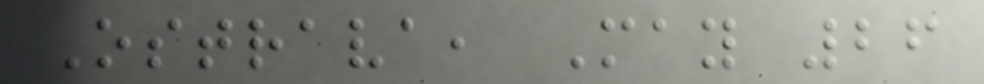Ostrava, May 26
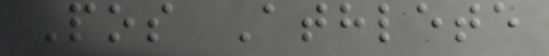Pos Athlete
